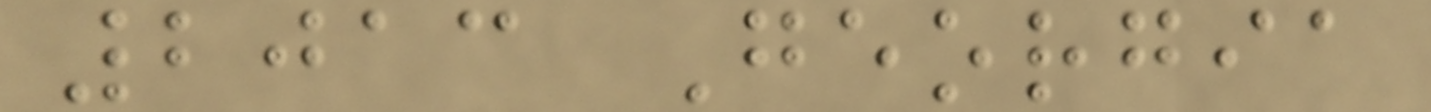2013 Georgia
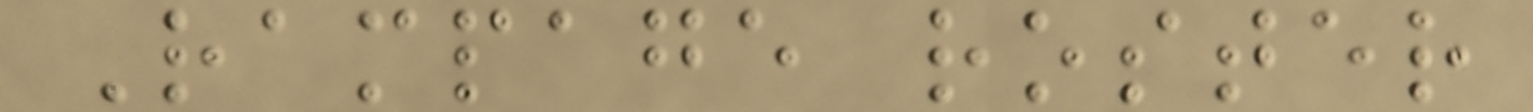Rampage roster
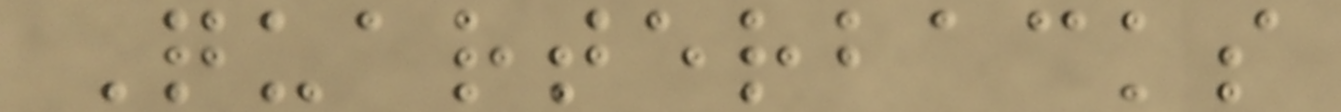Quarterbacks
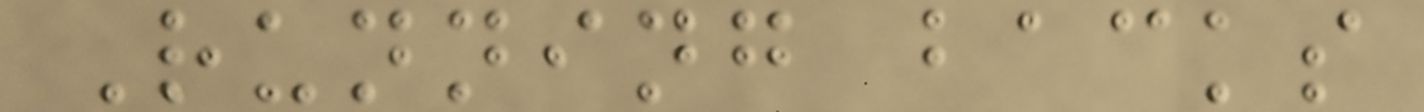Running backs
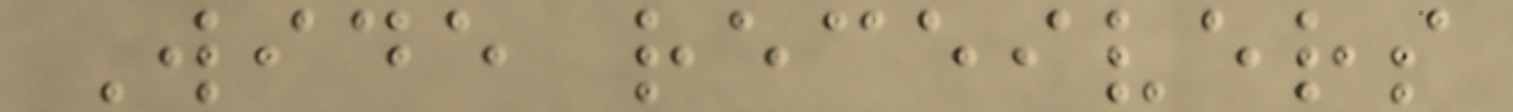Wide receivers
